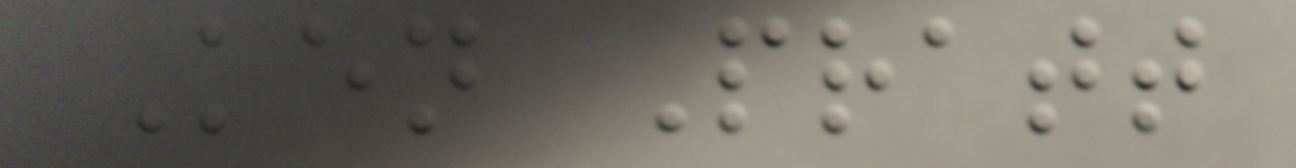Ken Pratt
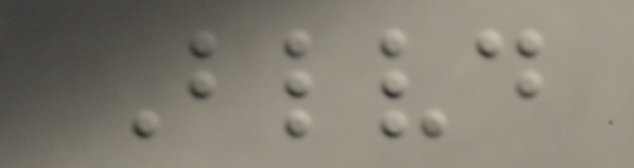Blvd
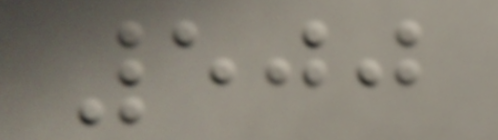500
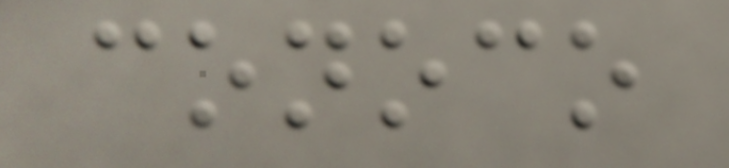conoco
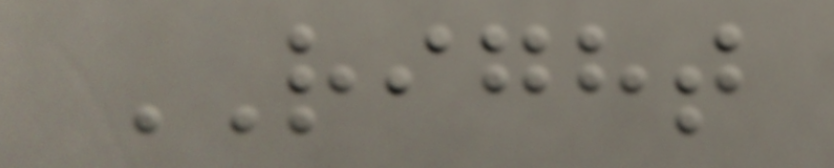RIGHT
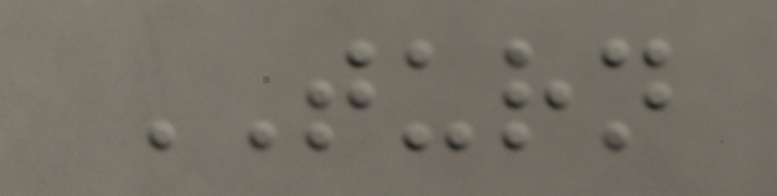TURN
